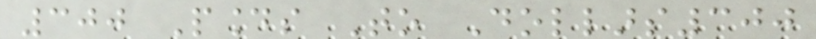300 Pounds To Dollars300
